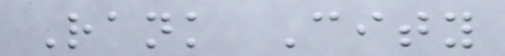Rank City
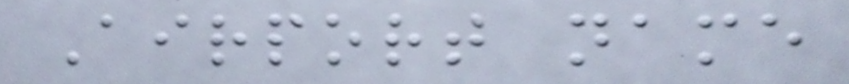Airport name
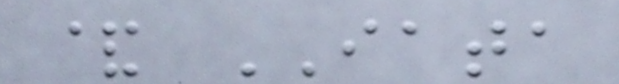& IATA
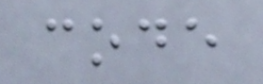code
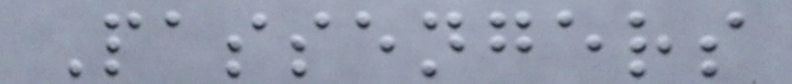Passengers
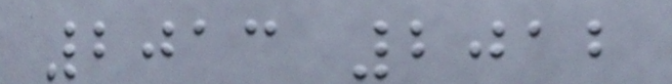2013 2012
